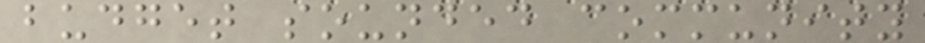budget sounded community
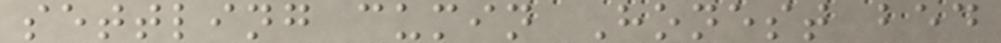settling cumin Honest bed
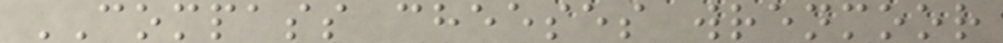COMPASS cheeses wrenmoor
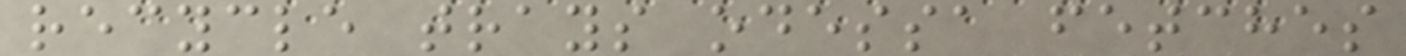recycle trays odessa fetches
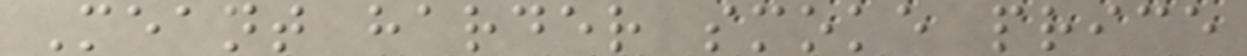Meant harder smoke price
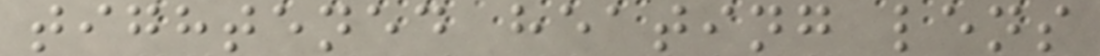tightened heating lens
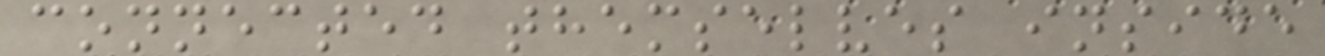connected themselves inside
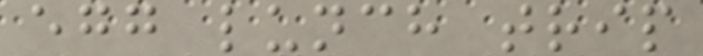egg lunch trip
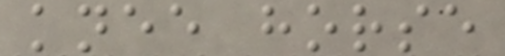knee horse
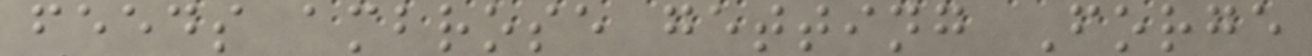feeds ambrose getting Forge
